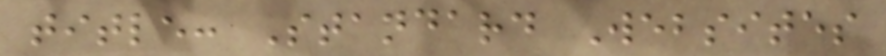title: Standard Websites
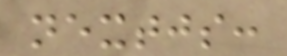nextjs:
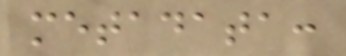metadata:
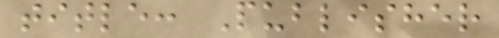title: Publisher
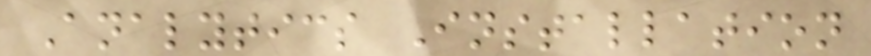Analytics Installation
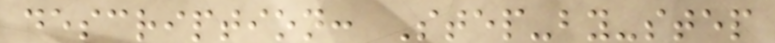description: Step-by-step
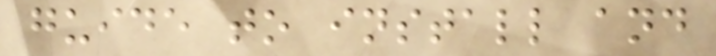guide to install and
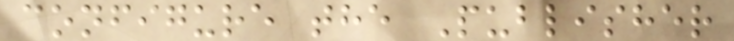configure the Publisher
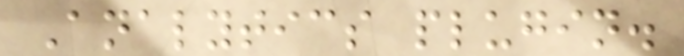Analytics plugin.
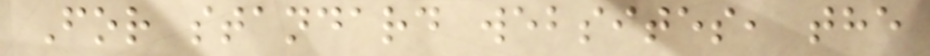For standard websites, the
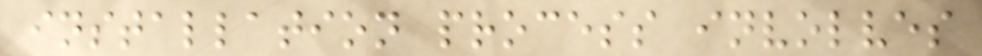installation process involves
